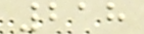218
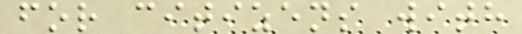for citizens with
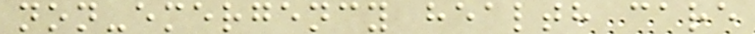non-emergency health care
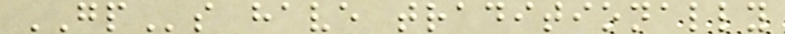GPs have traditionally
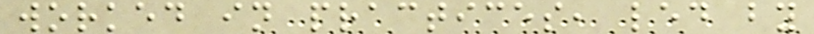worked in practices, led by
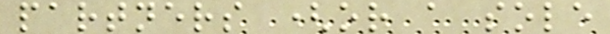partners (or a sole
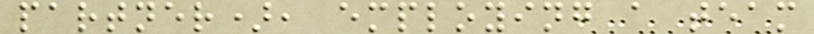partner), employing a team
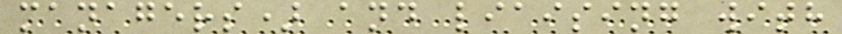managers) and liaising with
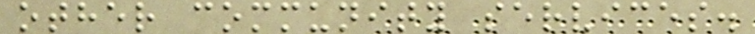other community services.
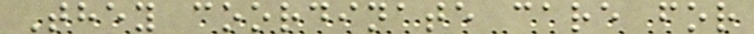They coordinate care for
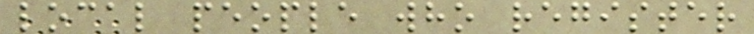local people who register
